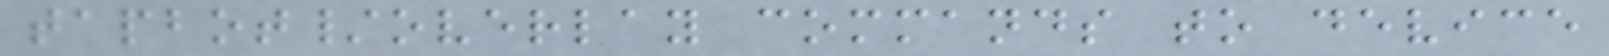tapbot/overlay commands to device
